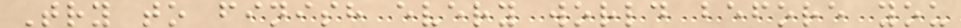Try to finish every world before you
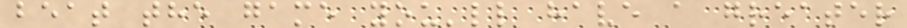beat the game you'll have a greater
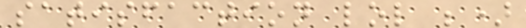satisfaction lol ;)
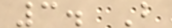3. B
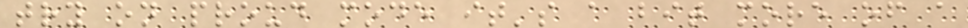try on proud mode it's a bit more of a
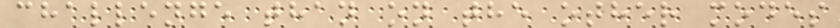challenge than on the other modes
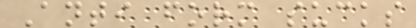Anti form sucks
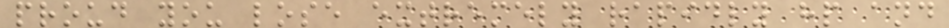proud you lose extremely rapidly hp and
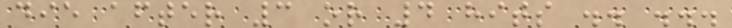die after 3 or 4 hits .. ...
